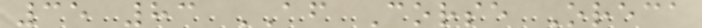35 83 AF Corse Oreca
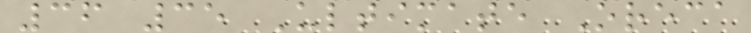36 35 Ultimate Oreca
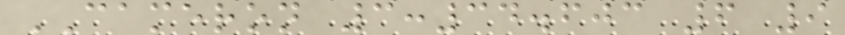CAMERON 3:34.603 6 9
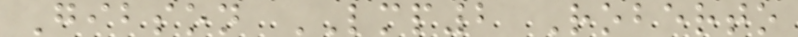Gibson LMP2 Roberto
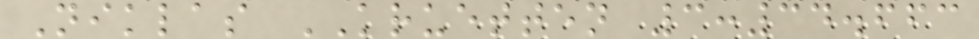Niklas KRUETTEN 3:34.663
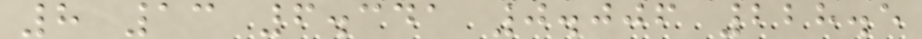8 13 6.341 0.006 228.5
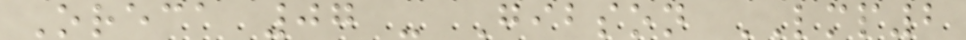Oreca 07 - Gibson LMP2
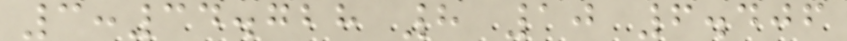3:34.728 8 10 6.406
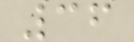36
